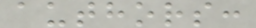authors:
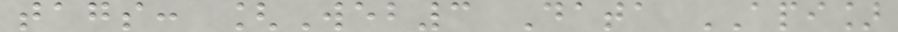tags: [Web3 Data API]
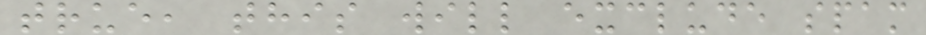true, this will exclude spam
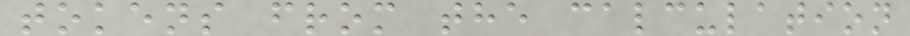tokens from the calculation
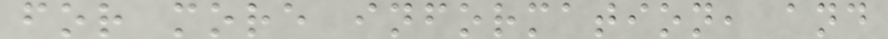for more information, and
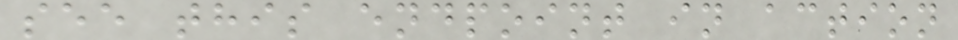see this endpoint in action
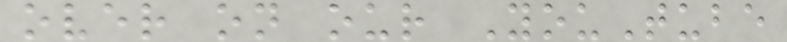over on our YouTube
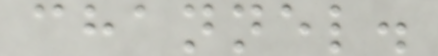channel.
